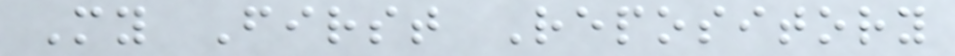My First Repository
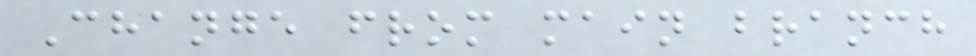Change from main branch
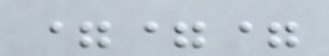===
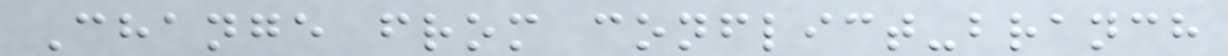Change from conflict-branch
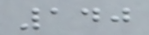140
